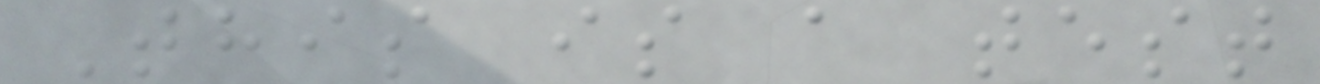This is a test
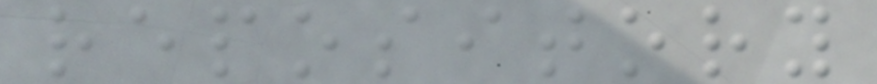repository
